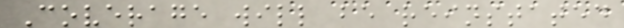Coverage will be reinstated
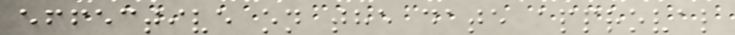effective on the date approval
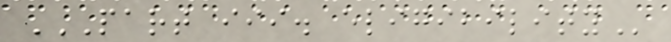PART III. ELIGIBILITY
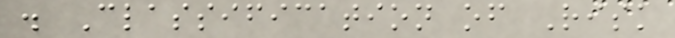. Classification of Risk
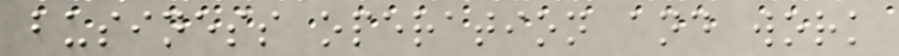business operation and work
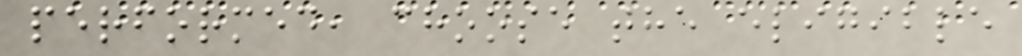performed, choose the eligible
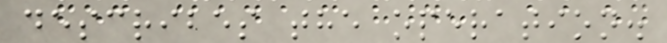describes the operation.
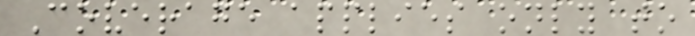Coverage applies only to
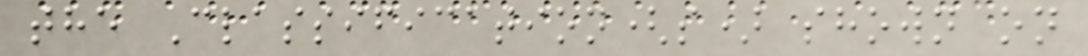the Classification(s) shown on
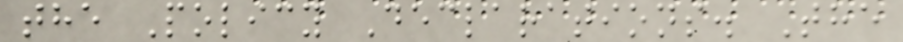the Policy Declarations. The
